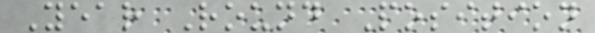Year Round Position
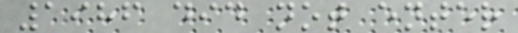1986 did not enter
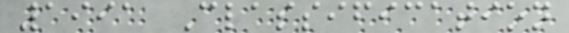1991 Classification
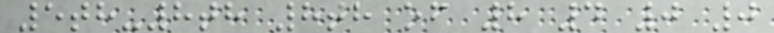5th-8th 8th of 8 4 0 0
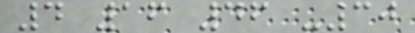4 16 46 -30
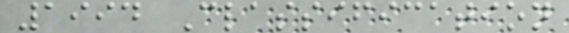1994 Classification
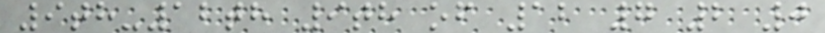9th-12th 9th of 12 7 2 0
